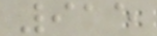915
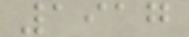1917
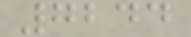7244
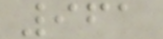961
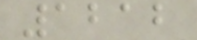1212
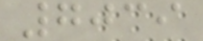7039
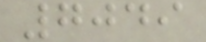7049
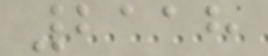2118
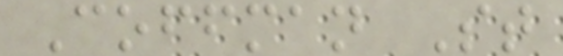Coffman St
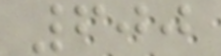600
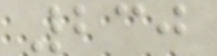230
